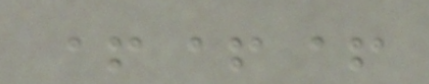+++
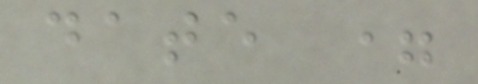date =
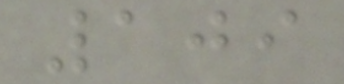109
